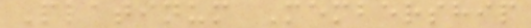Platinum Membership
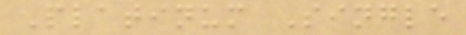Platinum Single
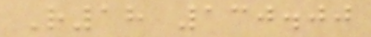R18 130.00
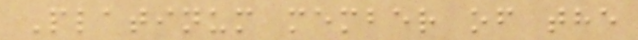Platinum member of the
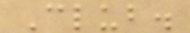Club.
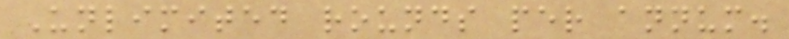Unlimited rounds per annum.
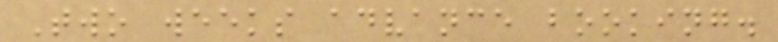Two weeks advance booking.
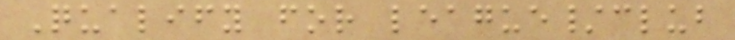Qualify for league/club
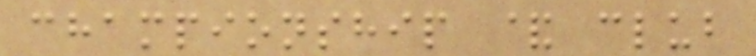championship & club
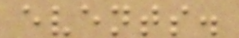events.
